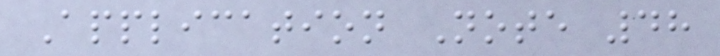Application Note 48
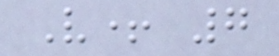V+ 7
